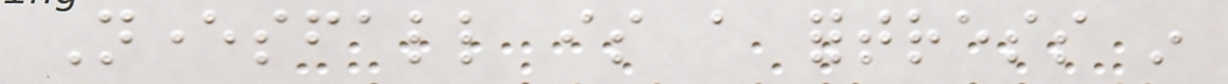Neversfall is a fortress in
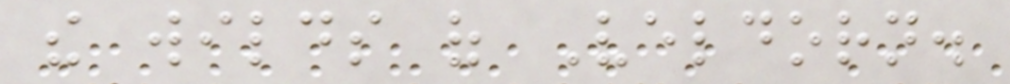the wilds of Veldorn.
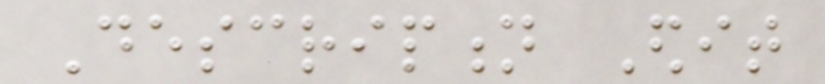Description Edit
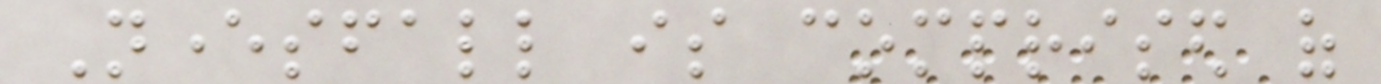Neversfall is comprised of
